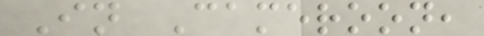In Cameroon,
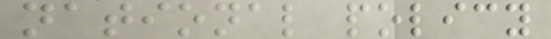national policy
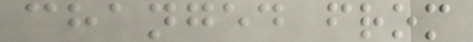changed from
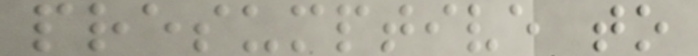presumptive to
